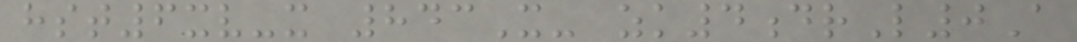hst6xv-x 843X- zk4drL0A
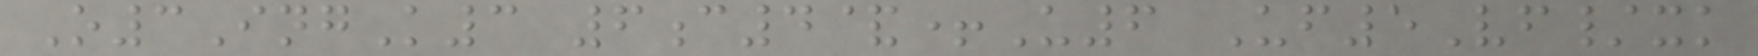O3IngK3 6c4&+U6 Uf5Vf/xk
